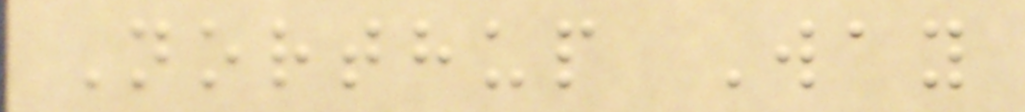Northup Way
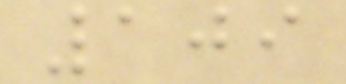109
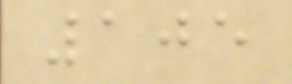105
